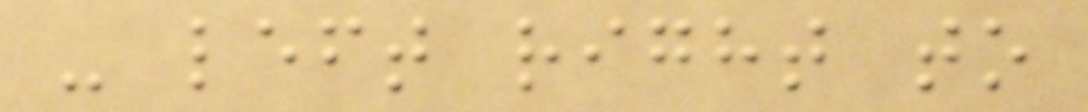- left right to
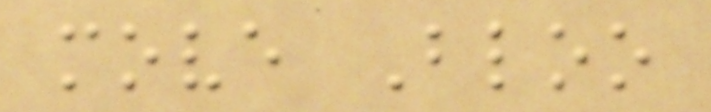move Bloo
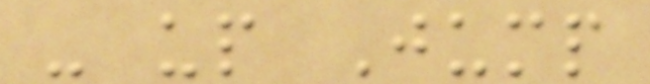- up Jump
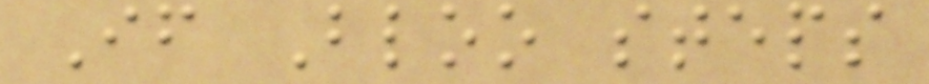If Bloo steps
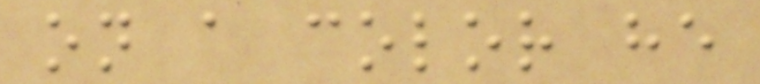on a color he
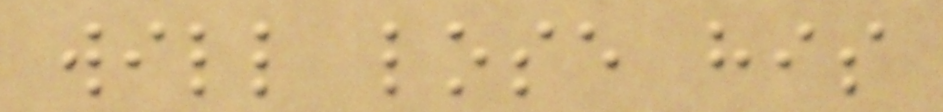will lose his
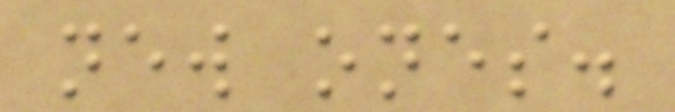new ones.
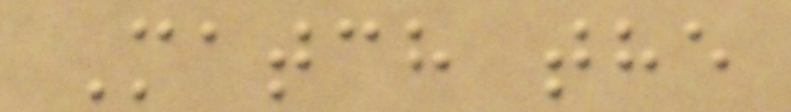Match the
